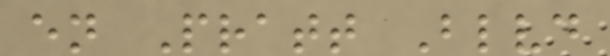en Pratt Blvd
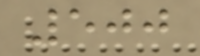500
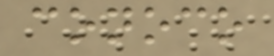conoco
